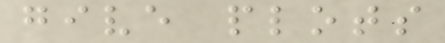give plots
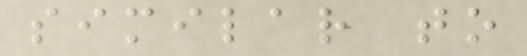similar to
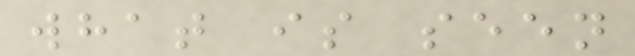what is seen
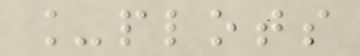_plots
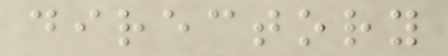directory
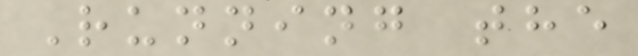Running the
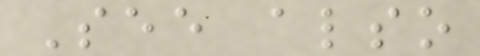See also
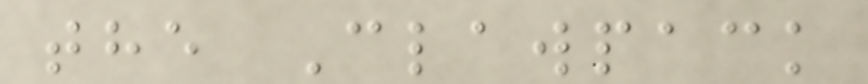the Clawpack
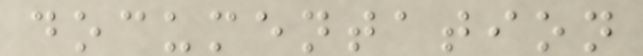documentation
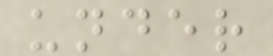under
